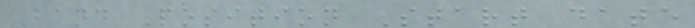Band Position Start date
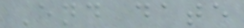End date
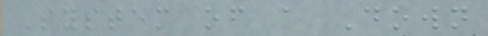System of a Down
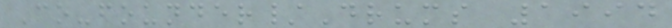Co-founder/Drums 1994
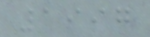1997
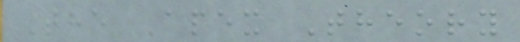The Apex Theory
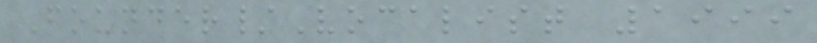Founder/Vocalist 1999
